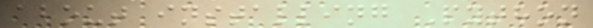about installing Python
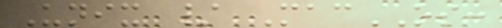Unix / MacOS:
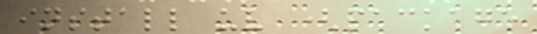install uv (package
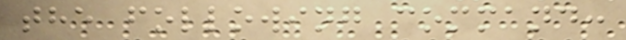the following command:
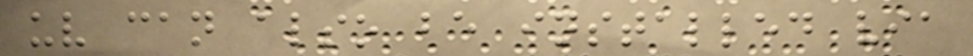uv can also be installed via
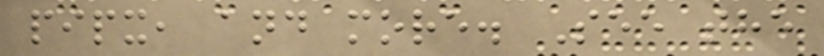pipx, and more. See the
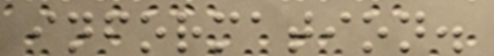information.
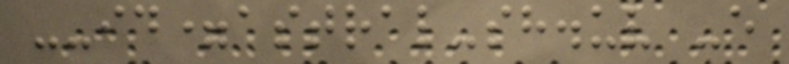--id=astral-sh.uv -e
